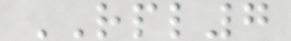RPL7
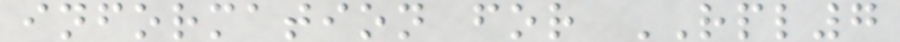information for RPL7
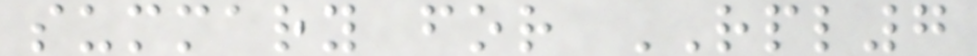summary for RPL7
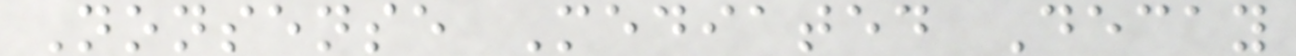Nonsense Mediated Decay
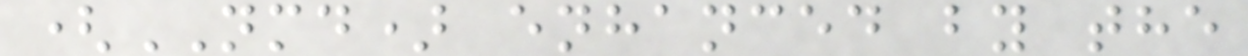(NMD) enhanced by the
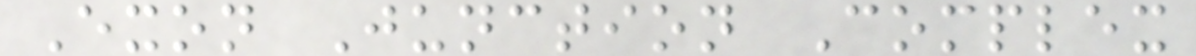Exon Junction Complex
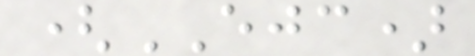(EJC)
